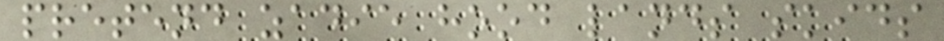pretend zadie hood lands skids
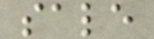sale
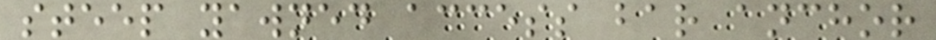steep yawned access bar anchor
